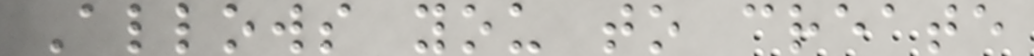Allows you to create
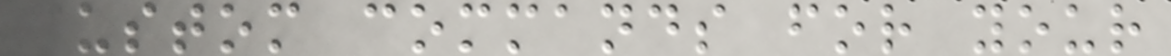custom commands for your
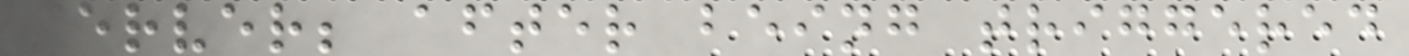server; after being triggered
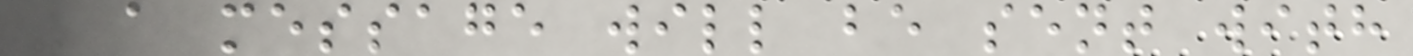- a message will be sent with
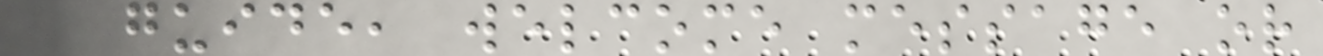a guide, welcome message or
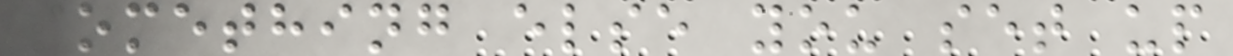something else you set up
